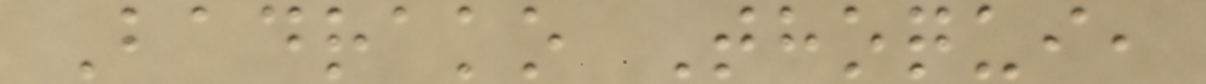Badrako Thoqui,
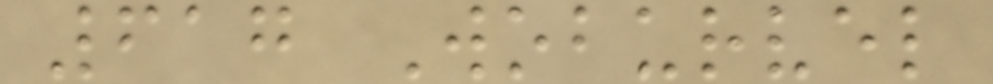617 Woburvel
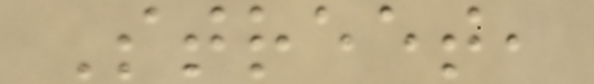Street,
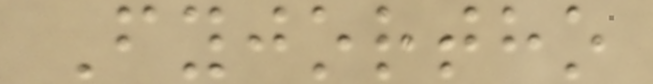Fyjortho
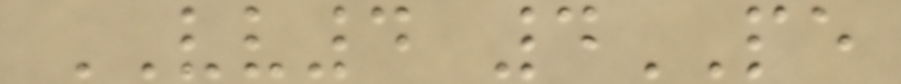VV4 4PE
